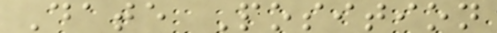Date Position
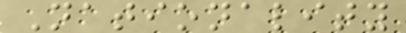Nationality
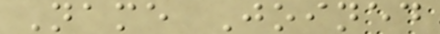Name Joined
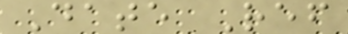Date Ref
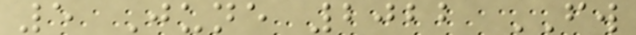5 June 2022 FW
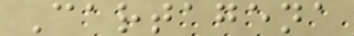Cartagena
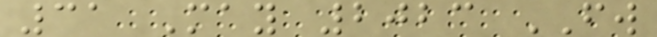31 May 2023 FW
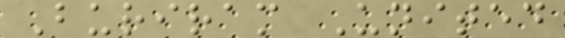Buriram United
